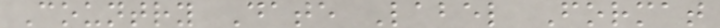Country Date Label Format
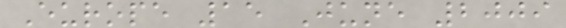Europe 15 June 2009
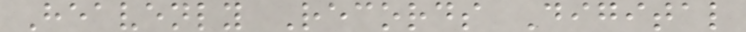Heavenly Records Digital
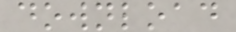download
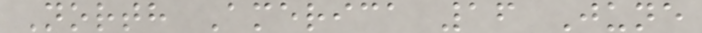North America 16 June
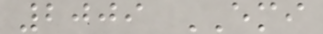2009 EMI
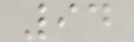94
